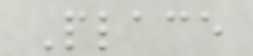Place
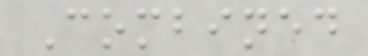Combined
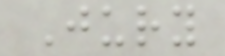Jury
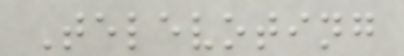Televoting
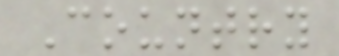Country
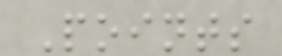Points
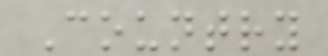Country
